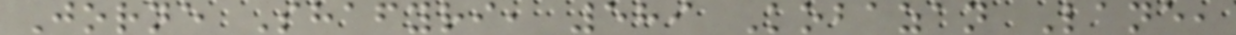Jorne Shafyri, 589 Kobazan Lane,
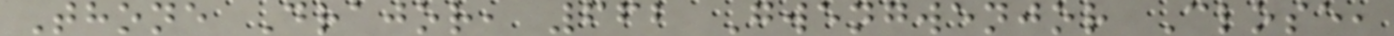Thone Drajor, 662 Gwengwenjor Close,
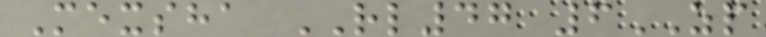Mexsha RL47 6ZP
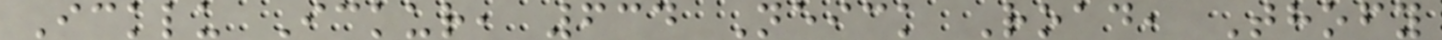Icklu Ickur, 634 Neick Road, Thofy
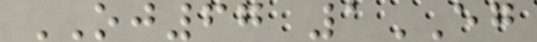OJ67 1EG
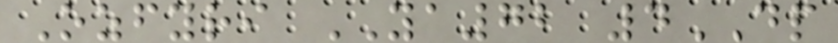Ozfyri YA72 4DP
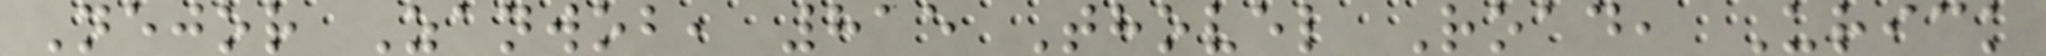Nejor Zanwob, 815 Thovel Road, Urick
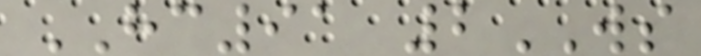HC91 2WS
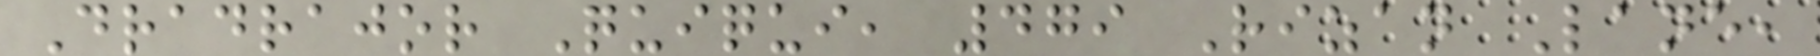Dradrajor Quiqui, 479 Rizan Lane,
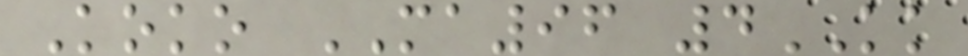Koko MA96 4KK
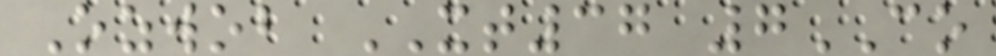Ozwob XT37 7CO
